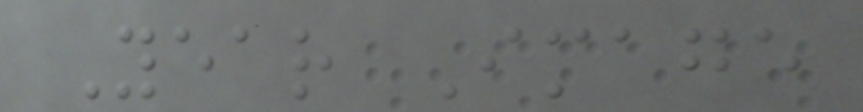Year Image
